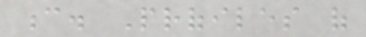c. Profiles of
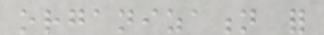organization for
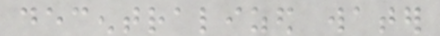decentralized water
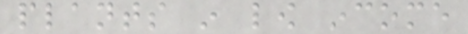plants in low income
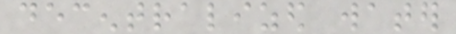decentralized water
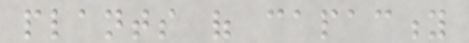plants of capacity
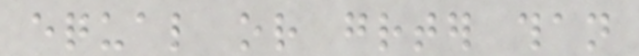equal or greater than
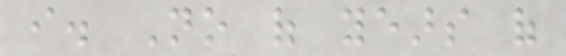i. No of years of
